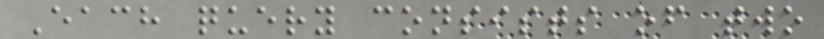Each query consists of two
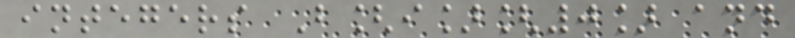integers B[i][0] and
